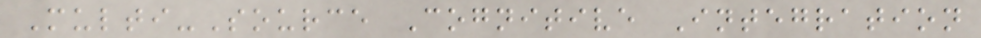Multi-Source Cognitive Integration
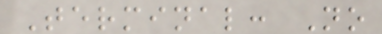Terminal: No
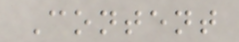Content
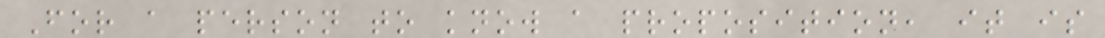For a person to know a proposition, it is
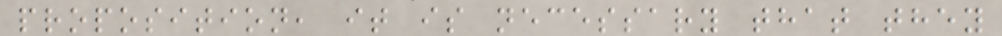proposition, it is necessary that they
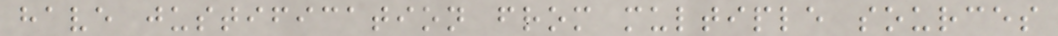have justification from multiple sources
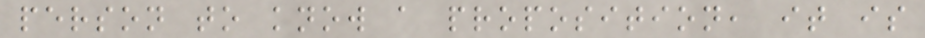person to know a proposition, it is
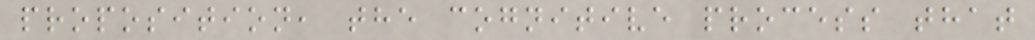proposition, the cognitive process that
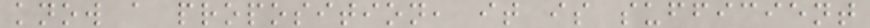know a proposition, it is sufficient
